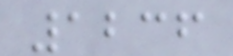1236
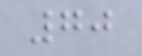70
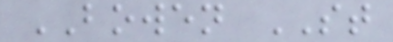BOWEN ST
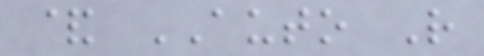& AUTO R
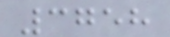3758
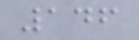146
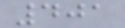401
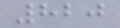820
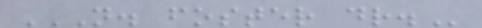N. FOSTER DR.
